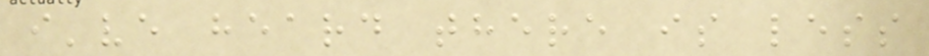i've heard there is less
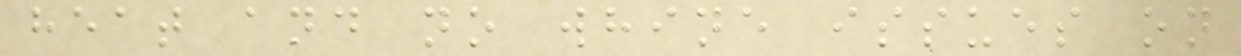heat and no whine issues on
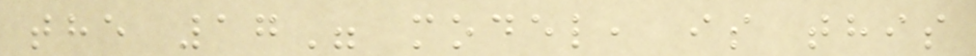the 17" model, is this
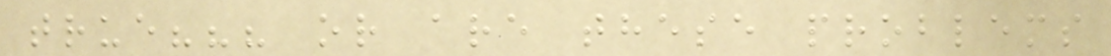true??? or are these problems
